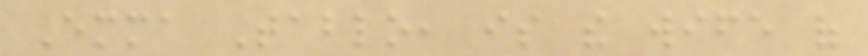Emma Tablo, is the wife of
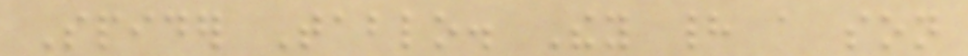Spider Tablo. They had a son
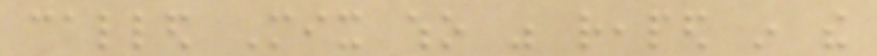called Mix who was reaped in the
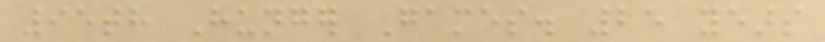95th Hunger Games. 25 years
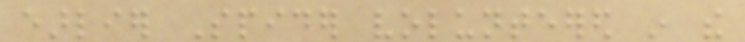earlier Spider volunteered in the
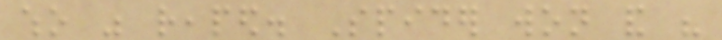who was reaped. Spider won and his
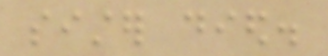sister died.
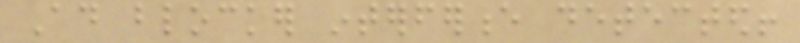Ad blocker interference detected!
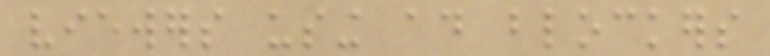viewers using ad blockers
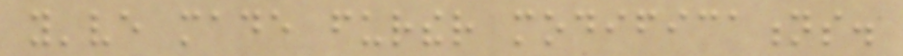you've made further modifications.
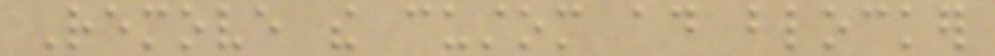Remove the custom ad blocker
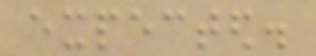expected.
